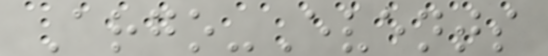Argo-Events
